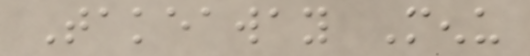Takeaway Menu
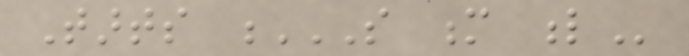Tarts S M L
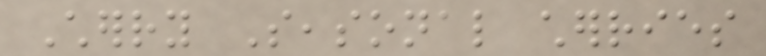Cherry Seasonal cherries
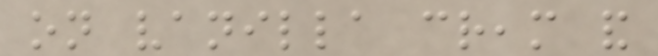on vanilla cream and
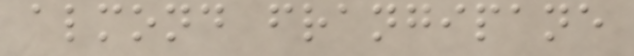almond frangipane
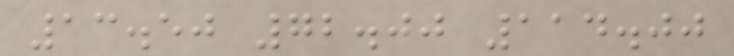13.50 72.00 114.00
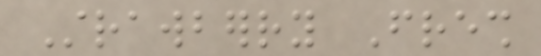Strawberry Fresh
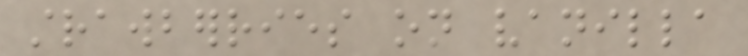strawberries on vanilla
